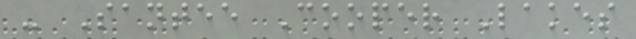- Santee Cooper Lakes
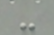-
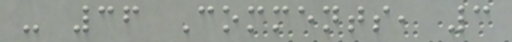- 36 Comments, 3
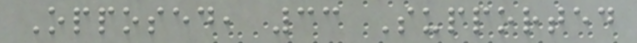Opposed, 33 Supported
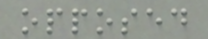opposed
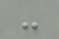-
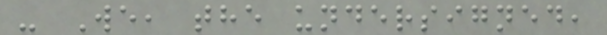- We, the undersigned,
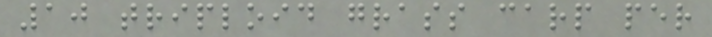10 triploid grass carp per
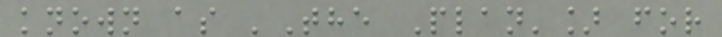known as 'The Plan'] for
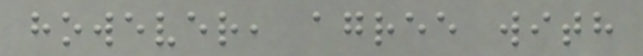however, agree with
